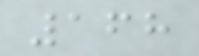168
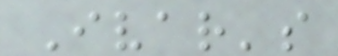Ivar's
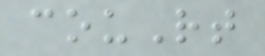couRt
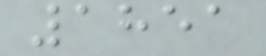1851
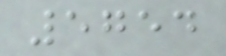5754
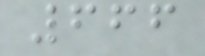666
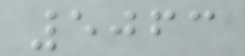5063
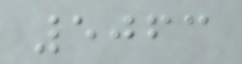5063
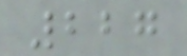227
